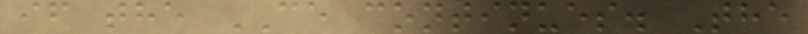if the CE continues. The
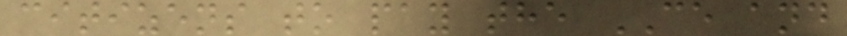citizens to pay the CE and
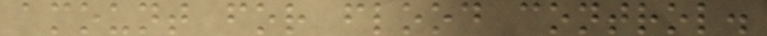amount for flood control.
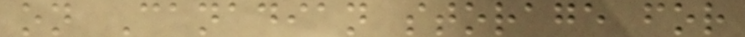on Canadian storage for
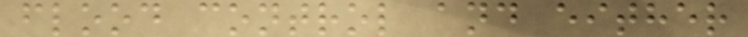flood control and either
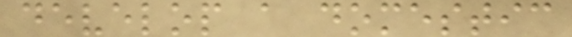develop a domestic
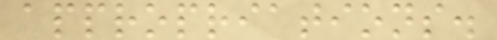appropriations.
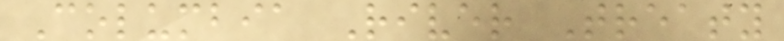Columbia River Treaty
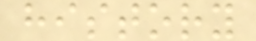history
